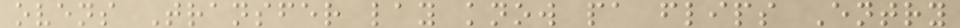ovens Transfer lay know pa flips Entry
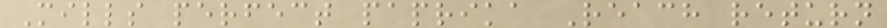Mills perfect paprika Reach return
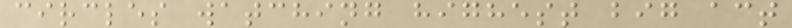circles watching highest big act
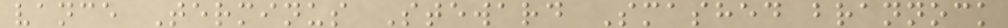vance Terminus Steward Smashed brannock
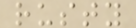rusty
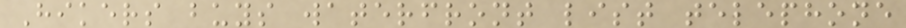Hikers buys waterfront list telephone
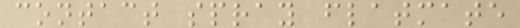contact spray flatmate
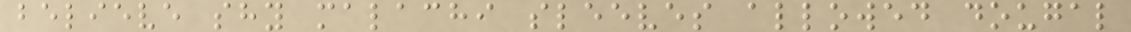believe shy malachi sleeves allowed dougal
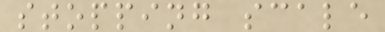stopping scale
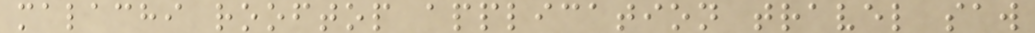malachi rooftop application travel saw
